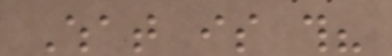What is this?
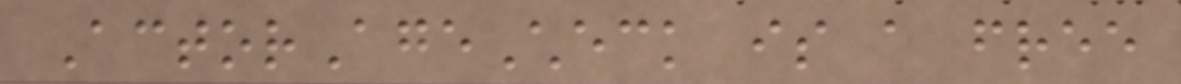ActorAgeCheck is a free
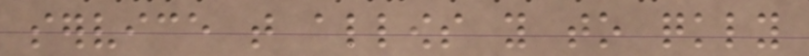service that allows you to quickly
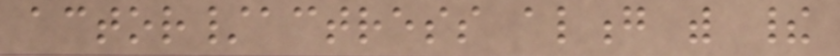actor/actress along with their
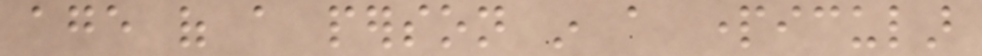age of a person in a particular
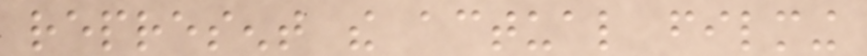represent the actual filming
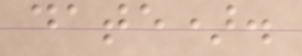date).
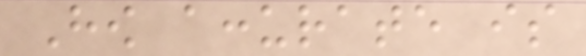How accurate is
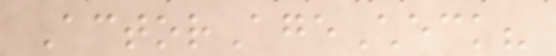ActorAgeCheck?
